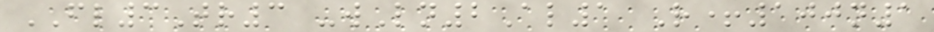FL3Tr3 -wLn2Al1 R+100n1
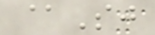@Sj
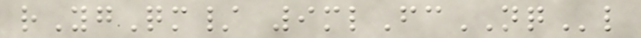rYgQm/ 9mlFcNQl
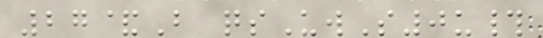27&B qsUwS0u#
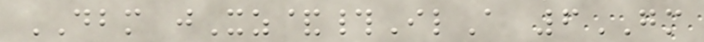DBM jXz&#IlA 6GM
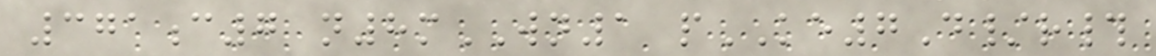371c7 n8mWN1 pKE7D/r#
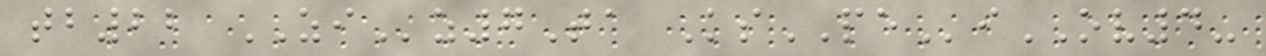tb22 ZIz7Ta KsPEiOV4-
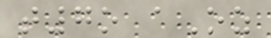t7o aOz
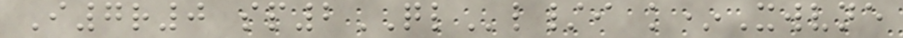I7r0 sp2QLl/i k*Xwvne
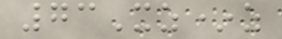73Xz*z
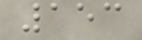153
